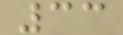33
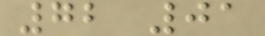72 01
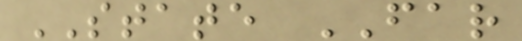STATE FAR
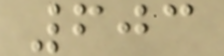603
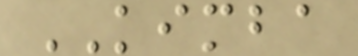KIMBA
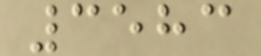3583
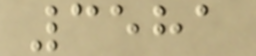3581
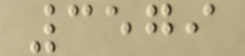3579
